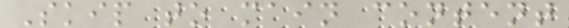Skip to main content
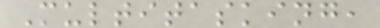Multitasking,
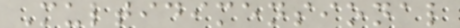Multidimensional
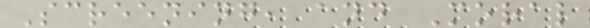Screening, and Moral
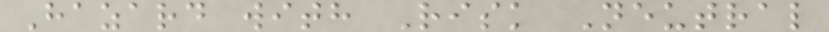Hazard with Risk Neutral
